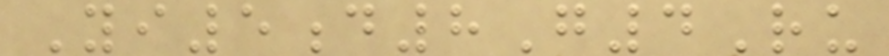Yi5d8G4Ru
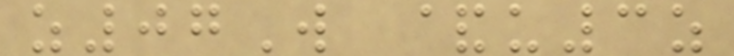z07W &u3z
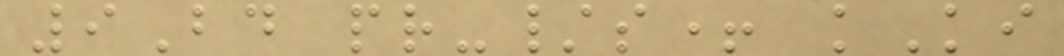9Bd pr-/s+ kKi
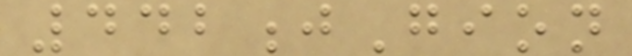442jGion
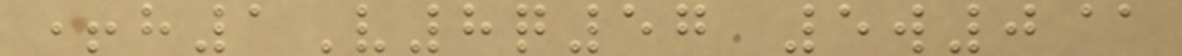+h1V8q57 5w0@
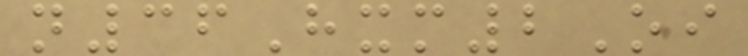n36Hxm2Oi
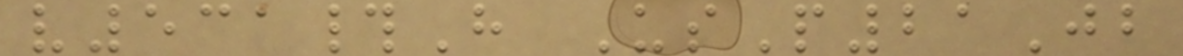v531#H UsP21Jb
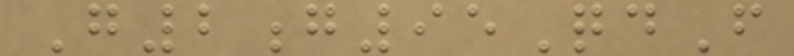G2g95QdF
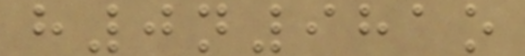h0n981o
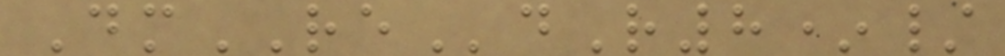DmREdR8*/
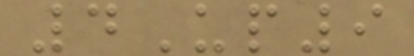4Up9
